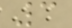3
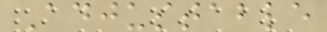Adjustable
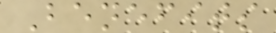Benefits
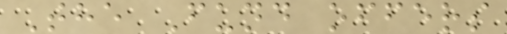The Fund offers
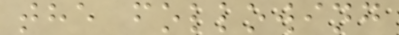the following
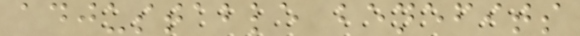adjustable benefits
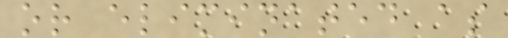or eliminated as
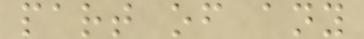part of any
